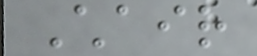Chair
